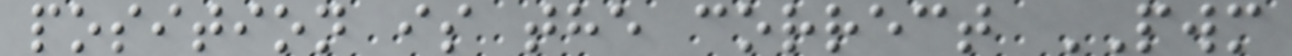position is the correct PWM
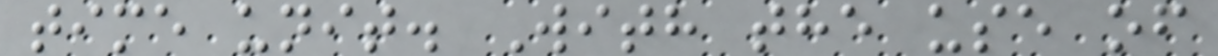time unit. With the use of
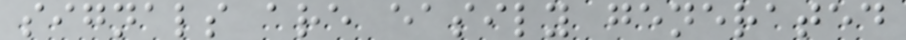signals are easily generated
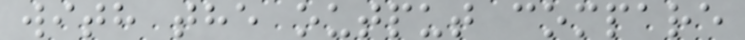with the output compare
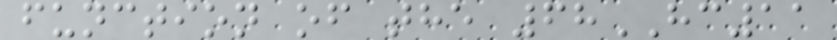function of the 68HC11
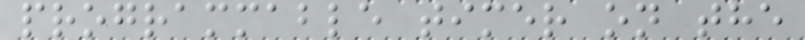programmable timer on the
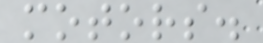motors.
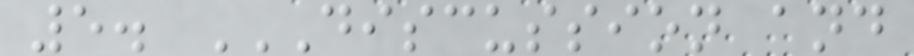5. DISCUSSION AND
